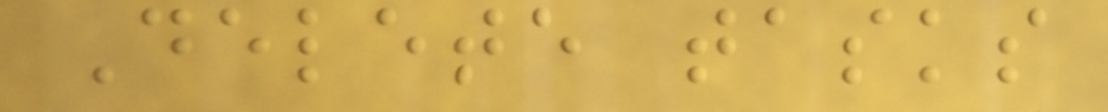Delete tasks
